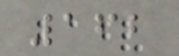162
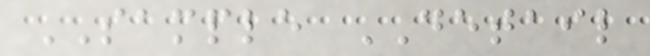SAMPLE DETAIL
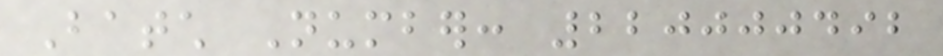Batch Number: 220000492
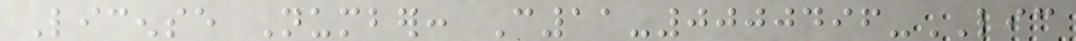License Number: C11-0000496-LIC
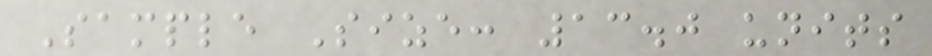Sample Size: 13.0 units
